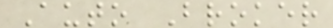Auto Broker
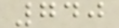740
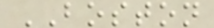BOSTON
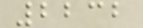2232
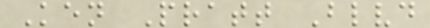Ken Pratt Blvd
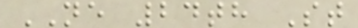NE 24th St
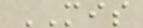MIS
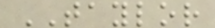TAYLOR
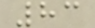83
